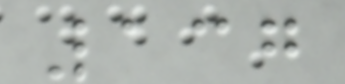137
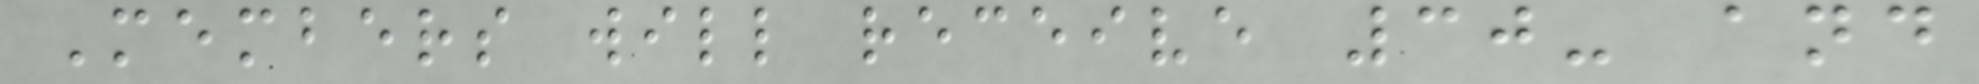Members will receive 30- and
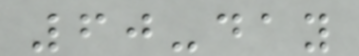60-day
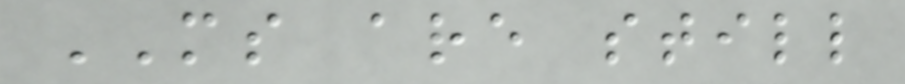MS are still
